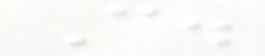C.
